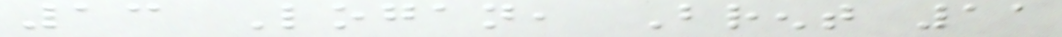13 Logan, Brent 11
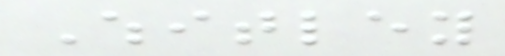Whitley
